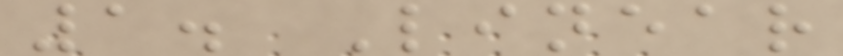1. Linear
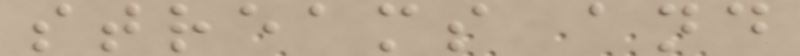streams and
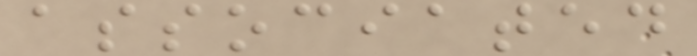associated
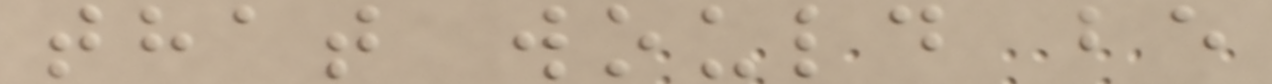that would be
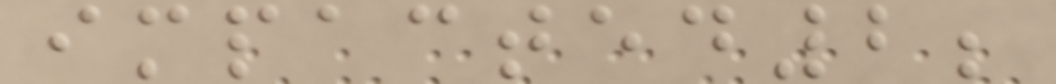impacted2;
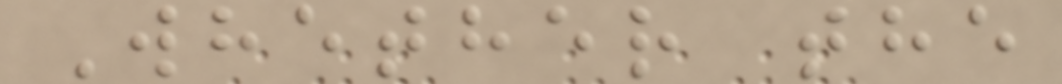Whether the
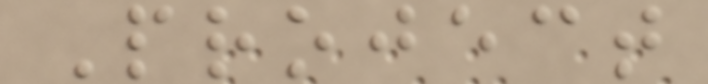Project
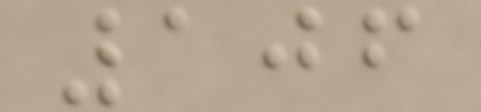106
